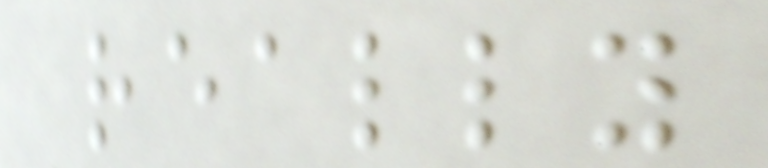really
